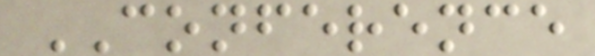CONFERENCE
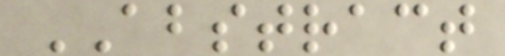ABSTRACT
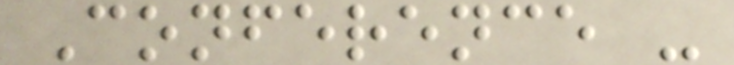Conference -
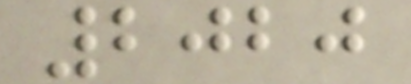2020
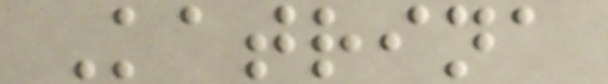Katrina
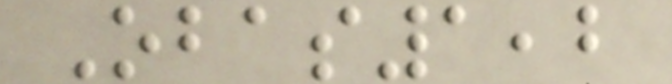Obas1,2
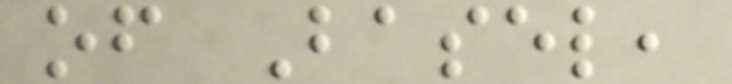of Basel,
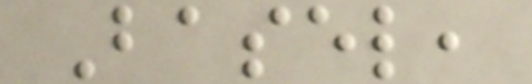Basel,
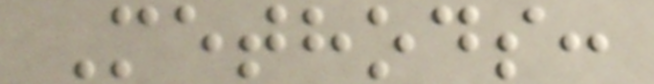Methods:
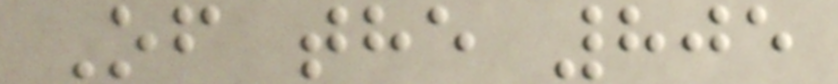Of the 805
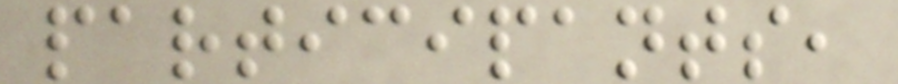participants,
